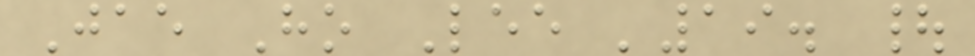Jae Ho Lee '19. |
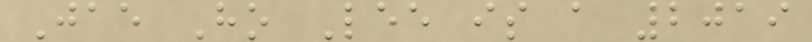Jae Ho Lee is a 2019
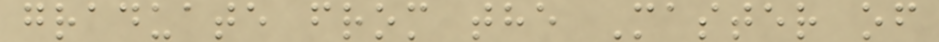graduate from the Master of
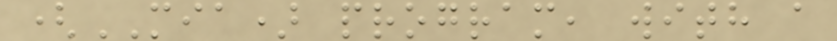(MIA) program, with a
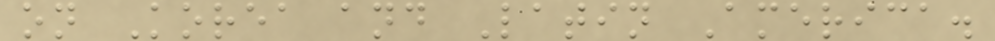on Korea and Latin America.
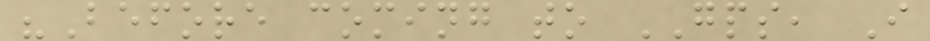"Before coming to GPS, I
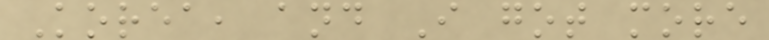Korea, and I got more
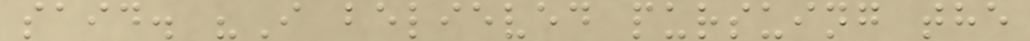said. "I believed pursuing the
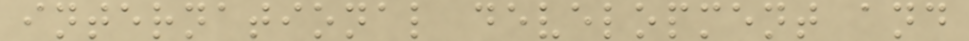international development and
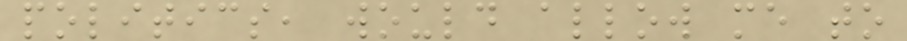politics, would allow me to
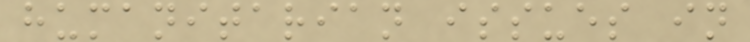humanitarian issues in
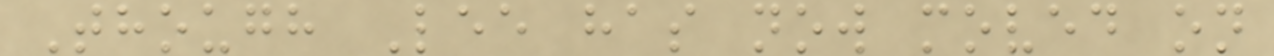Though Lee has now moved on
